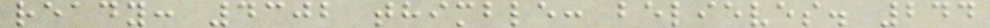ready: 4302 thimble: believes. 244
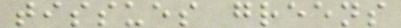tissues greens
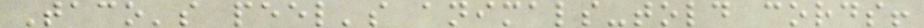Taco's peel's animals-told cords!
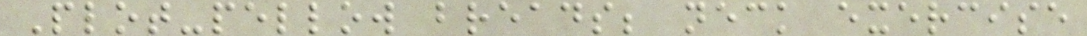Plot-pellow breads; neck exercise
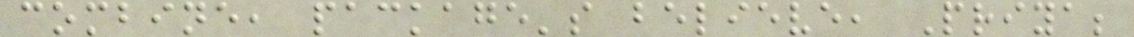combine, package's believe, Priya;
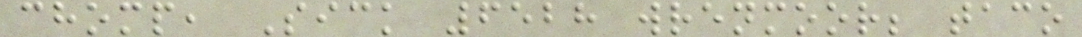chomp, Sick 6528 wrenmoor; taco
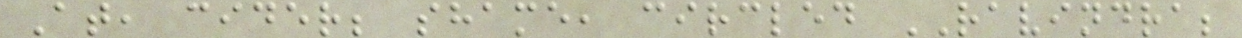At, cider; shame, circled RAVINDRA;
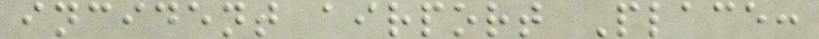incident airport Place:
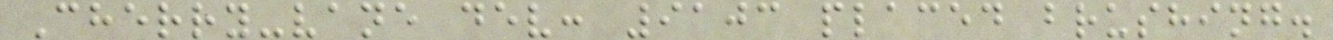Cherry-vane dev: 9103 placed brushing.
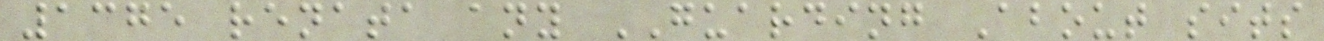1375 renata any GUARDING About sits
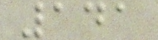141
